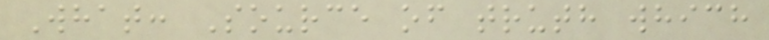What: Source of truth which
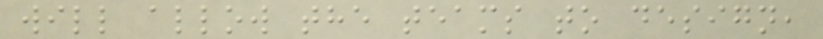will allow the teams to design,
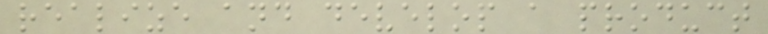realize and develop a product
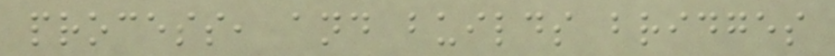process, and builds bridges
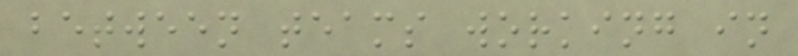between teams working in
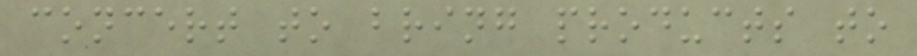concert to bring products to
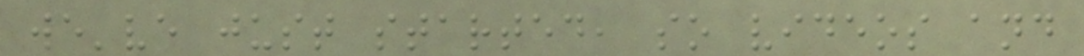we've just started, so videos and
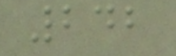242
